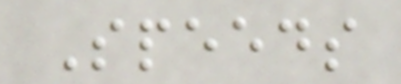Speeds
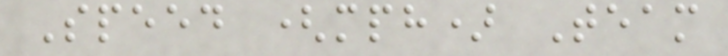Speed (mph) Team
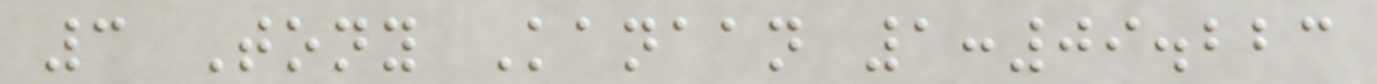3 Tony Kanaan 1:09.223
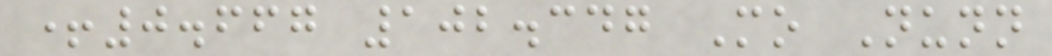+0.667 102.347 Mo Nunn
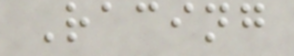Racing
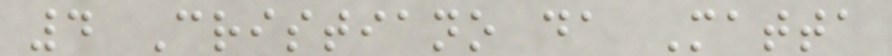4 Cristiano da Matta
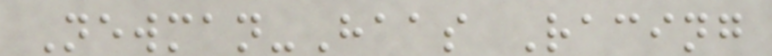Newman-Haas Racing
